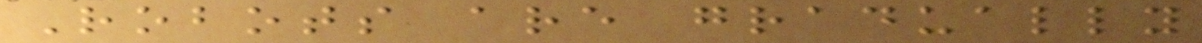Robots are gradually
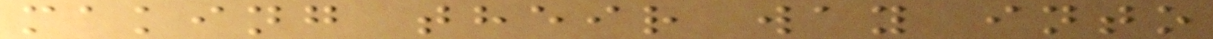making their way into
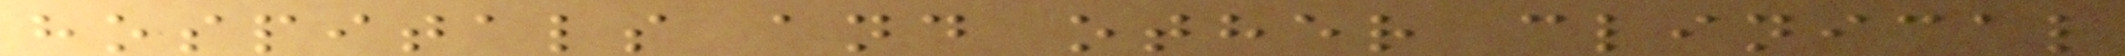hospitals and other clinical
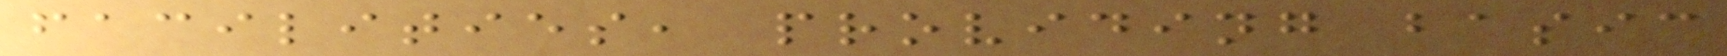facilities, providing basic
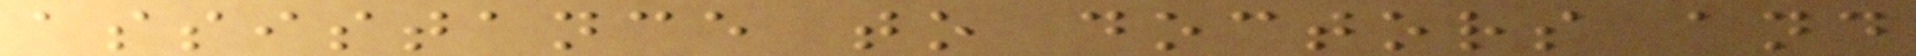assistance to doctors and
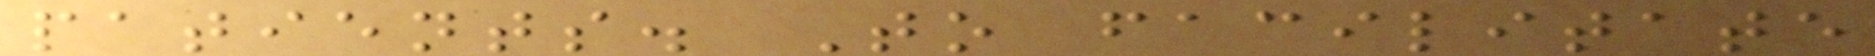patients. To facilitate
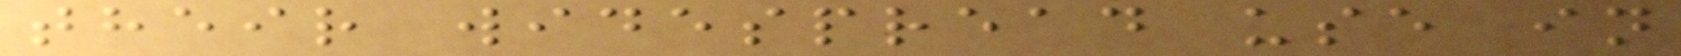their widespread use in
